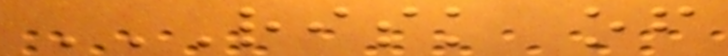RISK OF
